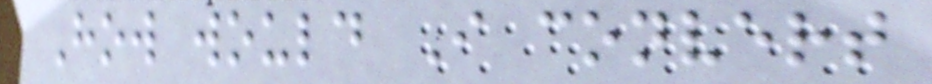How would I convert
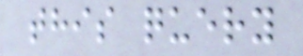this query
